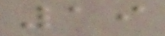19
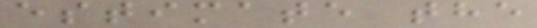estimate the
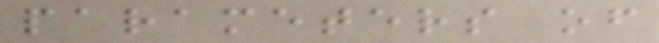parameters of
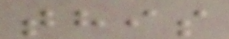this
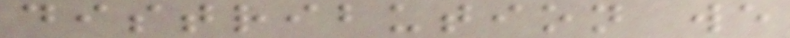distribution we
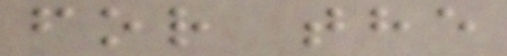for the
